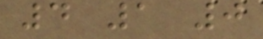4 1 0
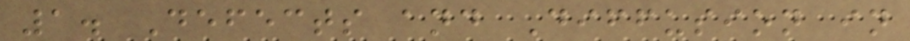1. Defects and Diffusion in
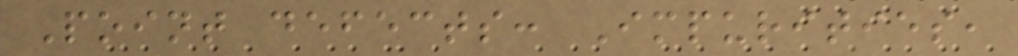Point defects: Impurities,
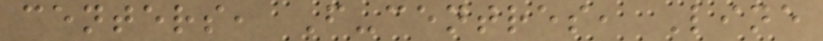centers, F-centres, Line
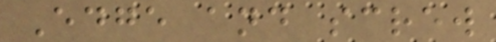Edge and screw
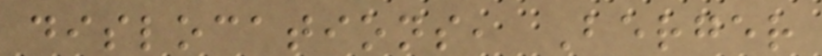dislocations, Berger
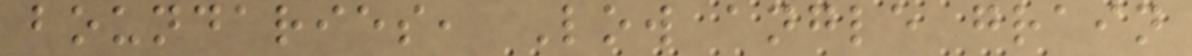boundaries, Low angle grain
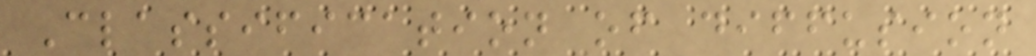Classification of diffusion
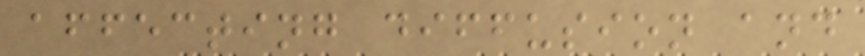affecting diffusion and
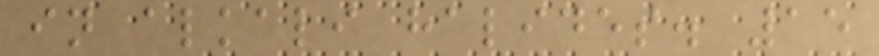in alkali halides. 15
